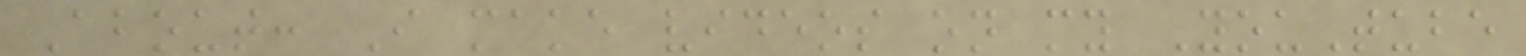About: I make videos on my YouTube
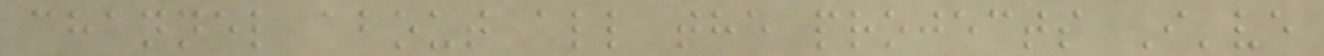channel about all the projects I've
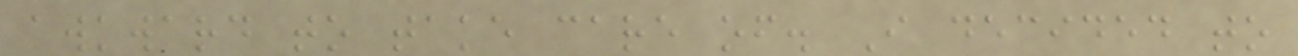awkward to take care of. I decided to
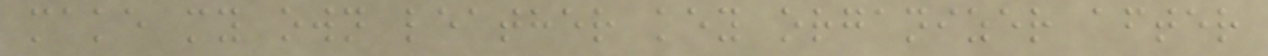make my own leather key organizer after
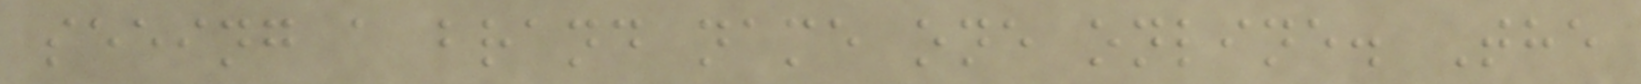seeing a brand name one online. The
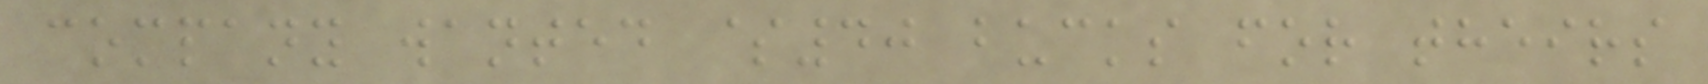company wanted $40 bucks for theirs
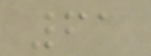61
